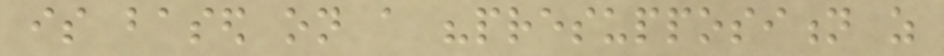is based on a "presupposition as
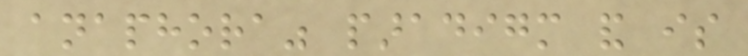anaphora" paradigm and is
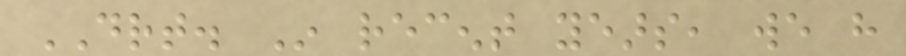DRT. In recent years, we have
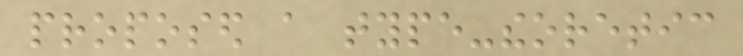proposed a type-theoretic
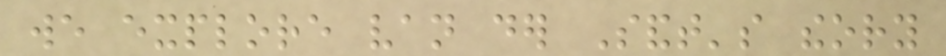we explore van der Sandt's theory
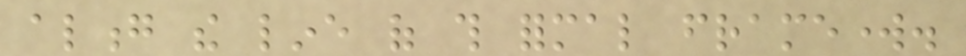along the line of this formal framework.
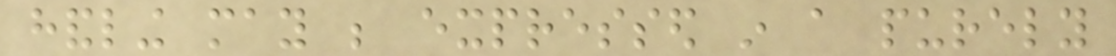handling may be expressed in a purely
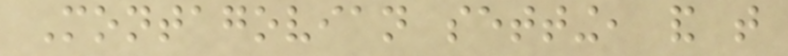Montagovian setting, and that
